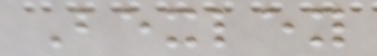Bexley
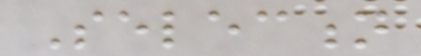Selection
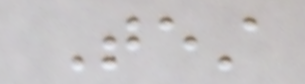Test
